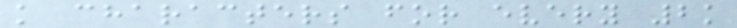k characters for every 2k
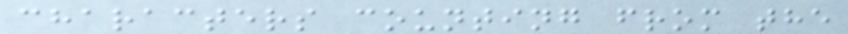characters counting from the
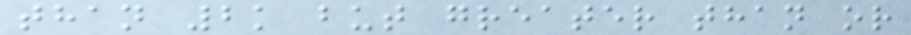than 2k but greater than or
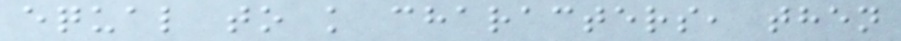equal to k characters, then
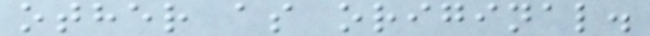other as original.
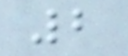2
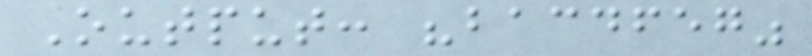Output: "bacdfeg"
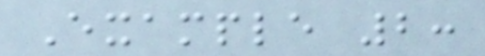Example 2:
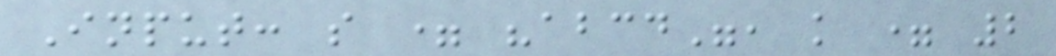Input: s = "abcd", k = 2
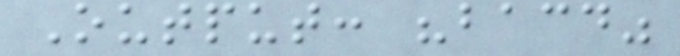Output: "bacd"
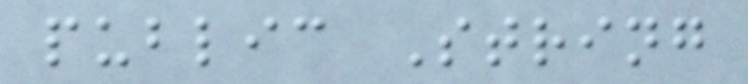public String
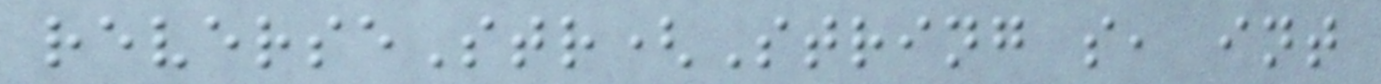reverseStr(String s, int
